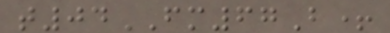t04FM67B+
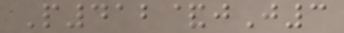P412&jJ3
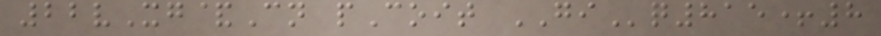22vXg&Cn pCoit GIq815+8
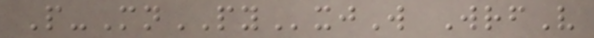P-MnPYxjW WrfV
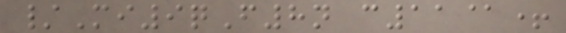/Mi9qF8n c11@+
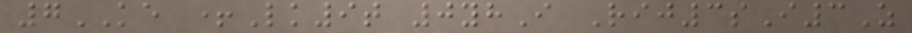7KE +Lk9t 0yhI Rij3sI3Z
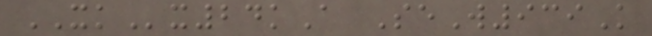XKx24kA SeW939K
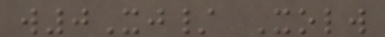w0Xj/ Xolw
